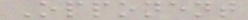Opponent
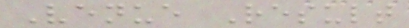Venue Result
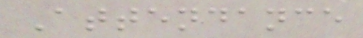Attendance
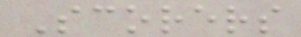Scorers
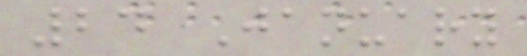24 January
